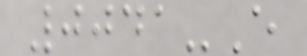0041-E
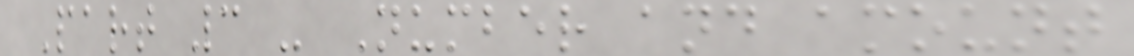Part 3 - Number and amount
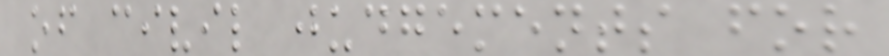of civil judgements for
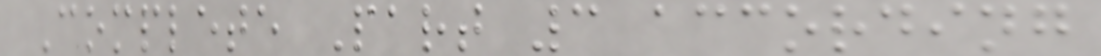Complete Part 3 according
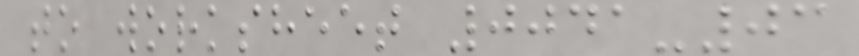to worksheet 0041-03
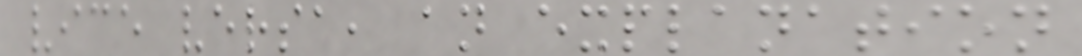vice versa, an explanation
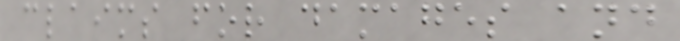claims for damages and
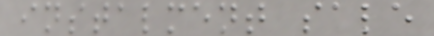instalment sale
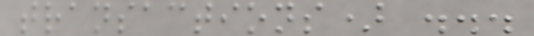transactions) ...
